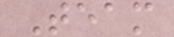Team
